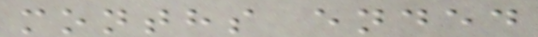months ended
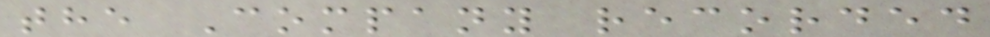the Company recorded
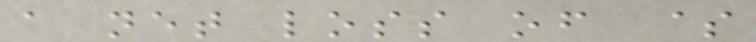a net loss of $
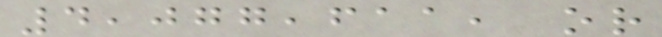4,077,611, or
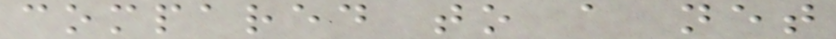compared to a net
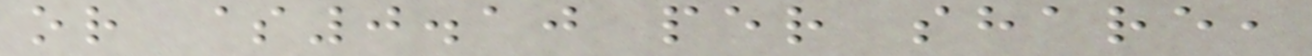or $0.10 per share,
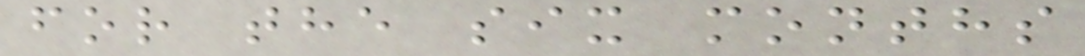for the six months
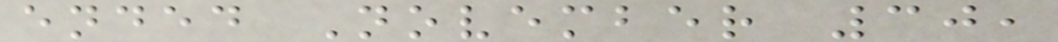ended November 30,
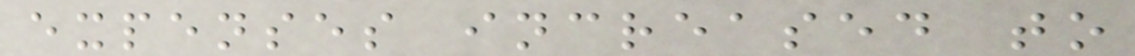expenses increased to
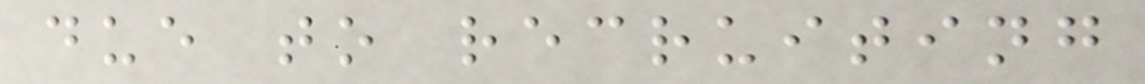due to recruiting
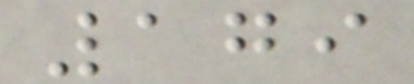179
